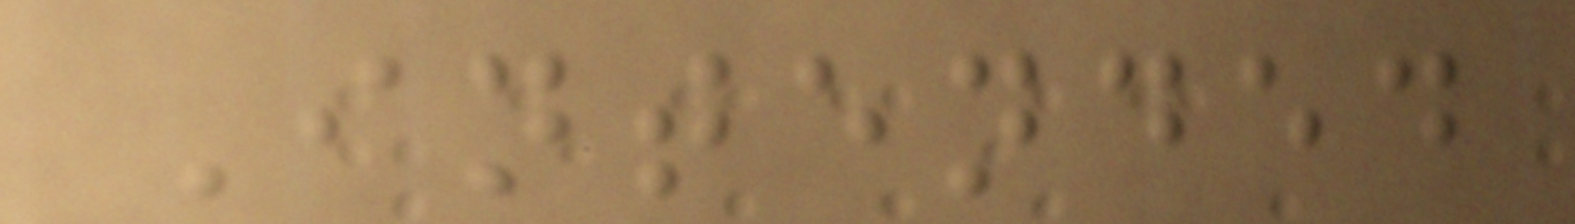Intended
